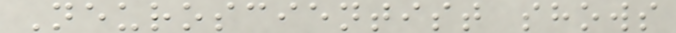Neuroscientist shows
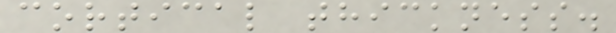cortical thickness.
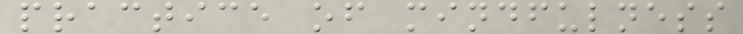practice of mindfulness
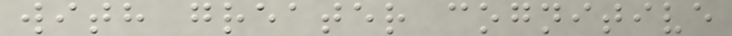with greater cognitive
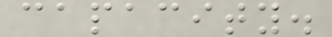capacity.
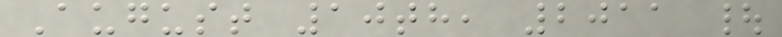August 10th, 2011 |
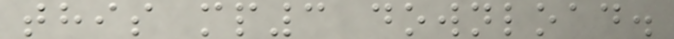this mp3 download.
